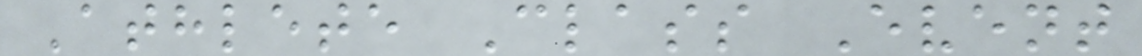Athlete Class Event
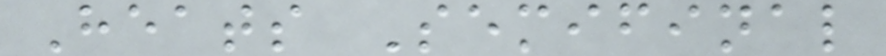Heats Semifinal
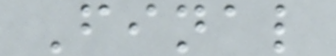Final
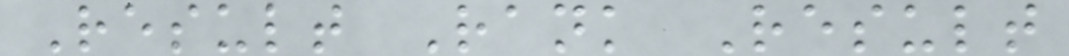Result Rank Result
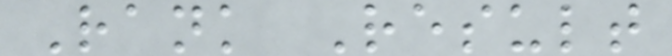Rank Result
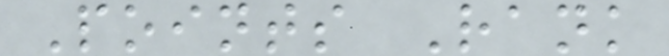Points Rank
